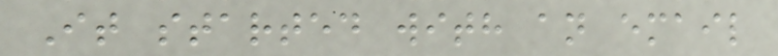It started with an email
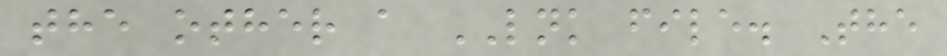the other a LNK file. The
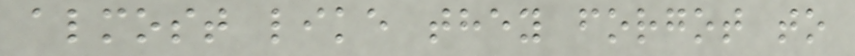almost like they forgot to
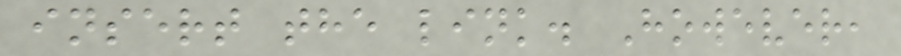insert the link. However,
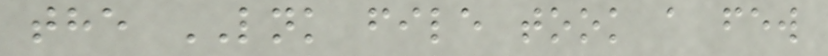the LNK file took a few
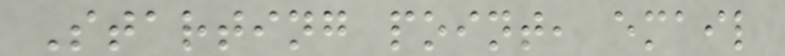Starting point, email
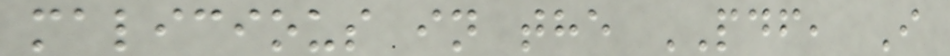malicious in the PDF, I
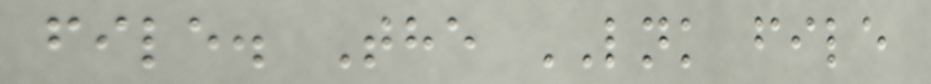file. The LNK file
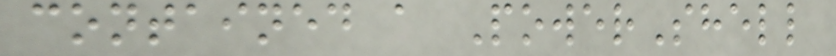contained a PowerShell
